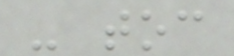- toc
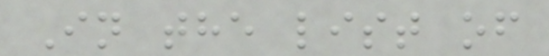In the list of
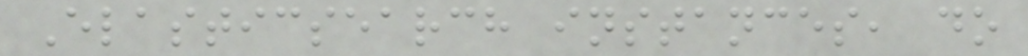Elasticsearch instances, do
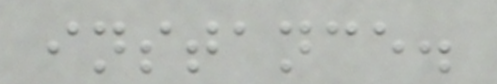instance.
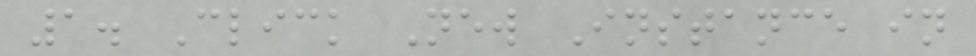1. Click New Instance in
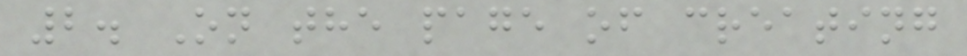2. On the page of creating
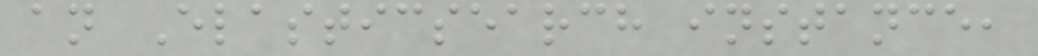an Elasticsearch instance,
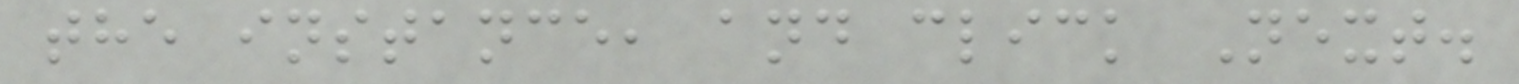the instance, and click Next.
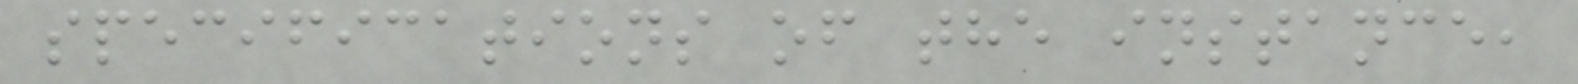specifications of the instance,
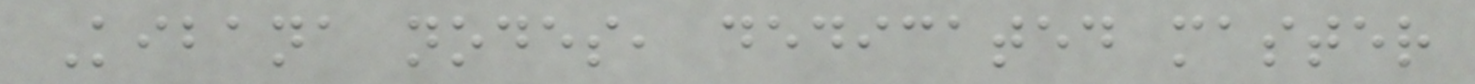Kibana nodes, dedicated master
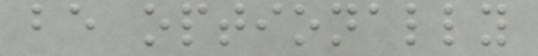be optionally
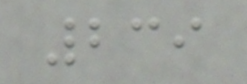239
